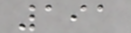191
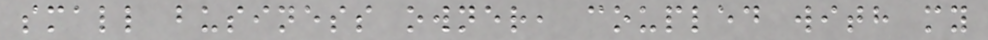small business owner, coupled with my
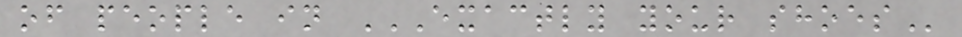of people in EXACTLY YOUR SHOES
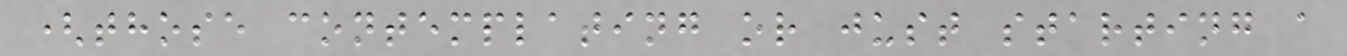(those contemplating or just starting a
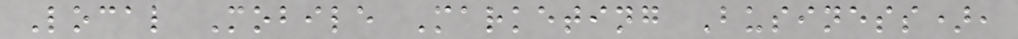Local Mobile Marketing Business),
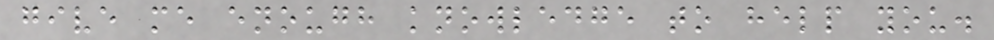give me enough knowledge to help you.
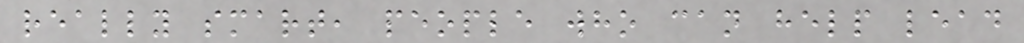really smart, people who can help lead
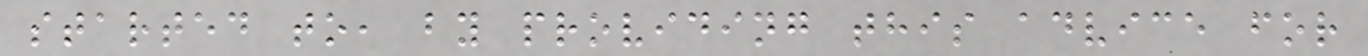started to, by providing this advice for
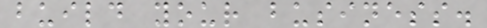build your business.
